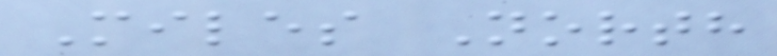Miles North
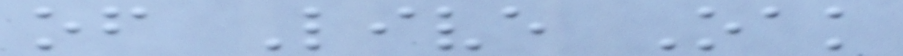of Live Oak
